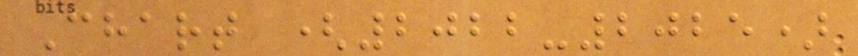Chart (2022-2025)
